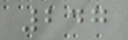247
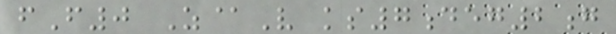fF0 Z@V ks7deg2g
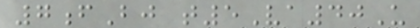7fBj t5Va40U
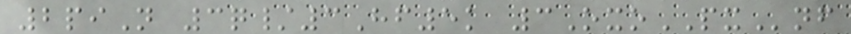2piN 3q/3Hf5k 3OxoPXnf
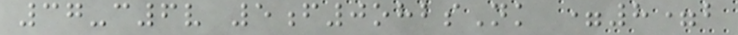37-c6v 5f0ohbsNk =8=b
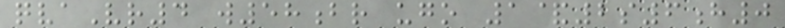qvaVr4 w58br ugo 1&2s6h0
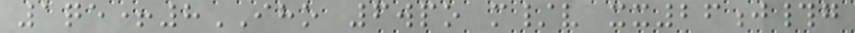1qe+8IHO 6wpo m/v xx26j#g
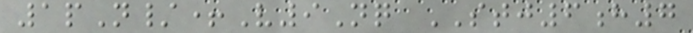1pN/+V9Nq STJ6h7
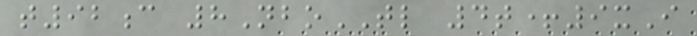t92c 8NboTL 4t+9xI
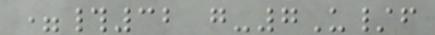=#32 g-7U/f
